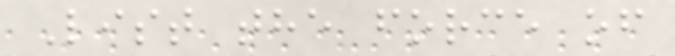List the force of
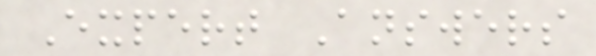Expert Answers
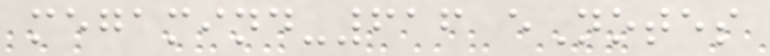megamind-616 eNotes
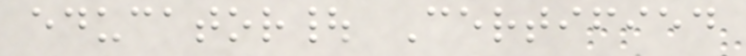educator| Certified
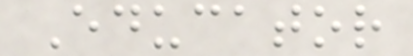Educator
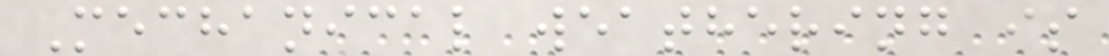Mechanical weathering is
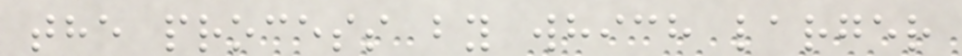the process by which larger
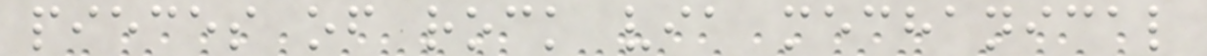pieces of rock via mechanical
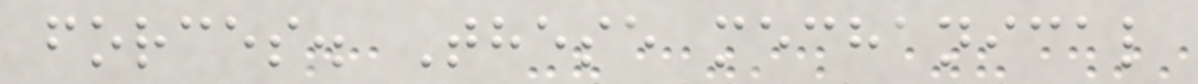forces. These mechanical
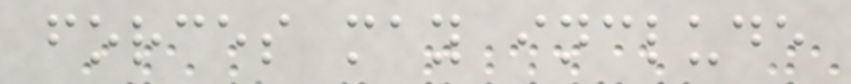forces may include
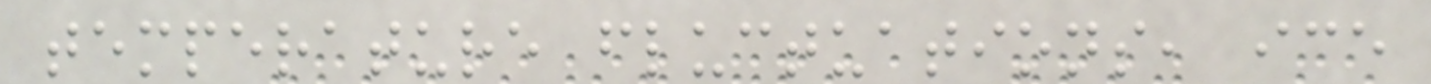temperature fluctuations, ice
